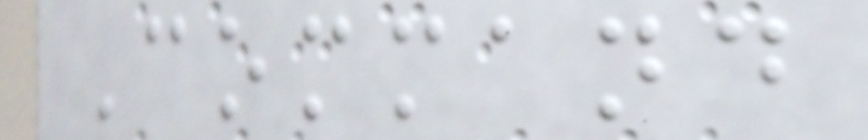Command
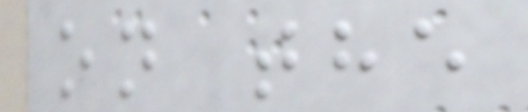on the
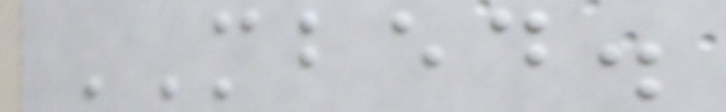MBED.
